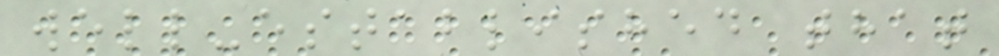well-established that
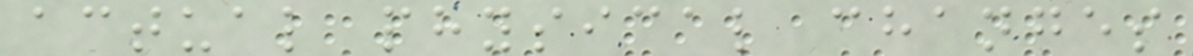actual physical changes
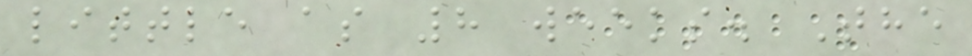little as 8 weeks. The
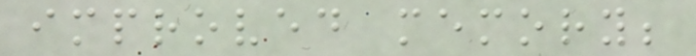improved memory;
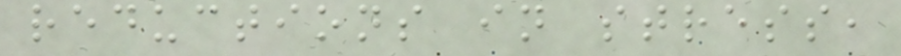reductions in stress,
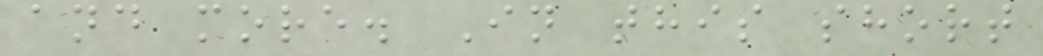and more. In this short
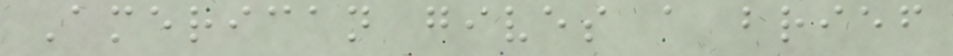American gives a brief
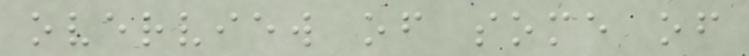overview of some of
